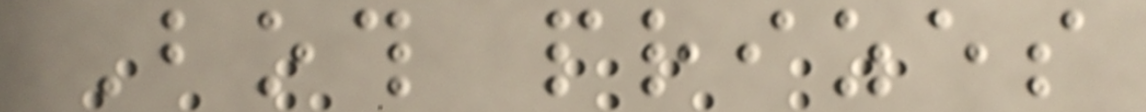Both prizes
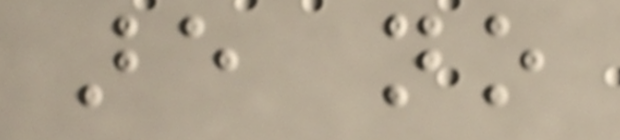are no
